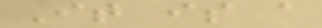It is a
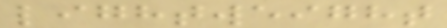lightweight
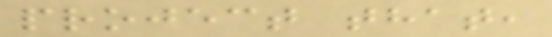project that,
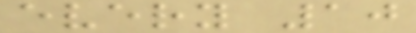every 10
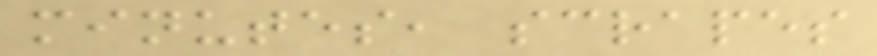minutes, scrapes
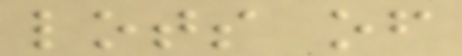lots of
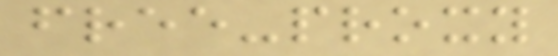free-proxy
